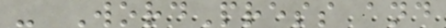- WordPress and
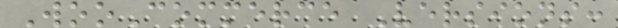WooCommerce Versions:
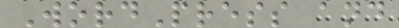WordPress and
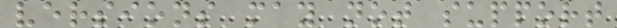versions may not support
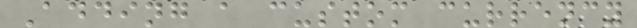Adding a custom currency
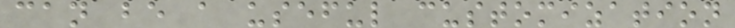can be a useful customization
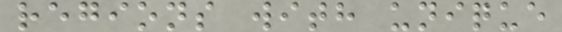regions with unique
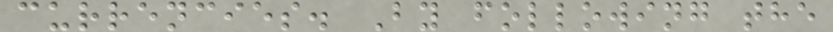currencies. By following the
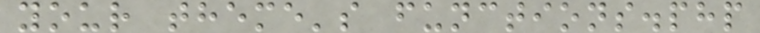your theme's functions.php
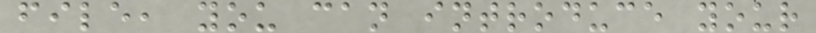file, you can introduce your
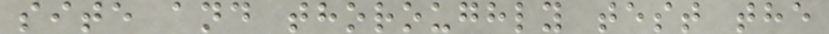site and thoroughly test the
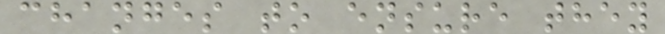changes to ensure they
